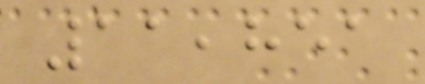11,851
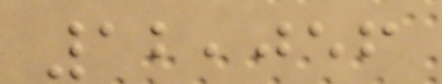12,056
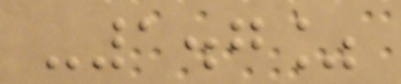-1.7%
